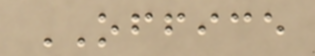OFFICE
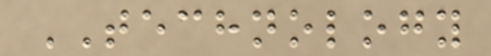TECHNOLOGY
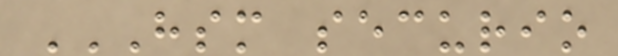HSM SECURIO
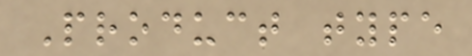Product type
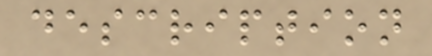description
